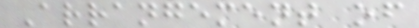Arrangement of
